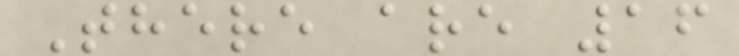There are 16
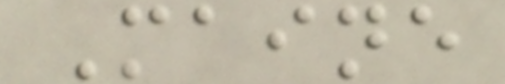Maine
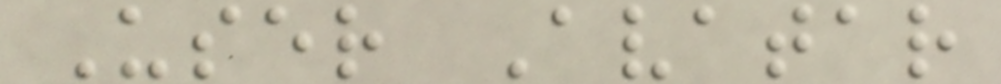User Avatar
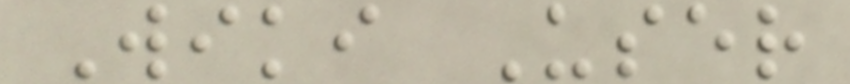Wiki User
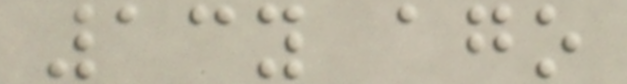13y ago
